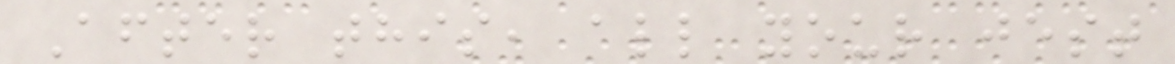After this, all your jest
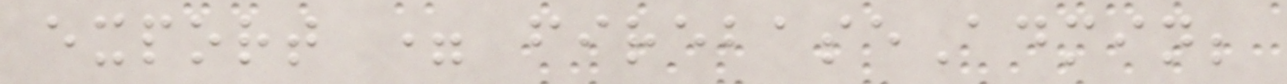export = firebaseAdmin;
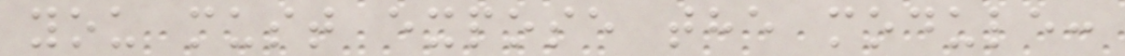you must expose the module:
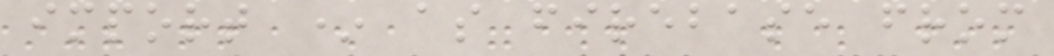import * as firebase from
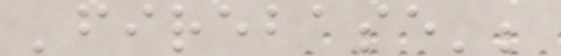'firebase';
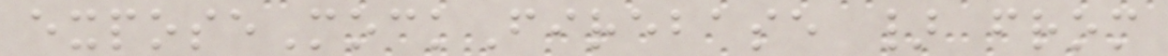exposeMockFirebase } from
